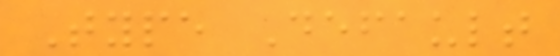Type Default
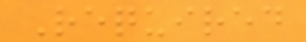Required
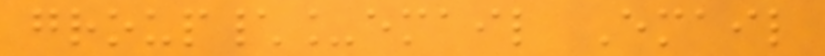group\_email Email
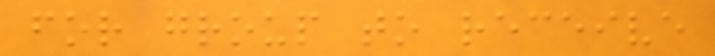for group to receive
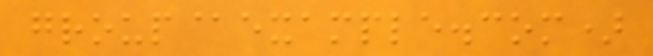group@example.com)
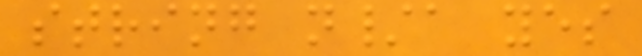string n/a yes
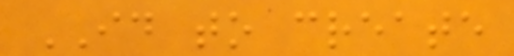ID to create
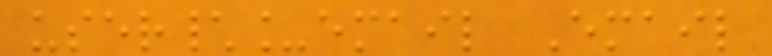user\_email Email
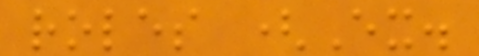roles (Ex.
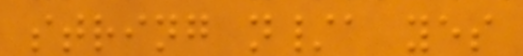string n/a yes
